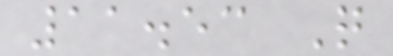11.53 Q
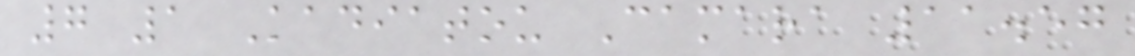7 1 Kadiatou Camara 11.57
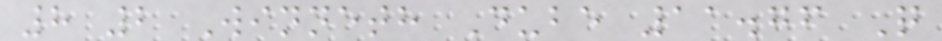8 2 Winneth Dube 11.76 Q
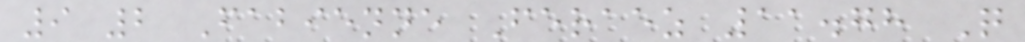9 2 Fabienne Feraez 11.78 Q
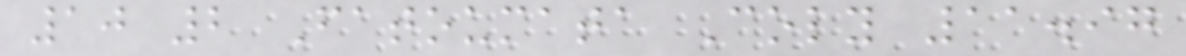10 2 Fatoumata Coly 11.97
